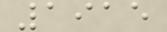1915
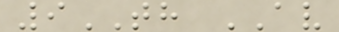9TH AV
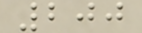200
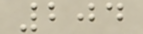204
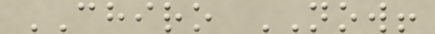CHIRO NOW!
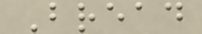Bread
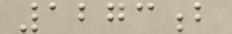1273b
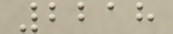2218
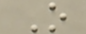O
